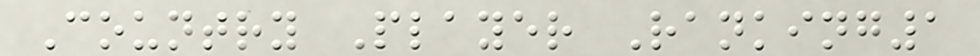Country Player Ranking1
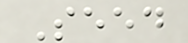Seed
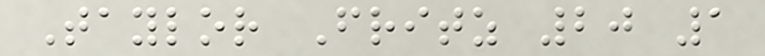Taylor Fritz 20 1
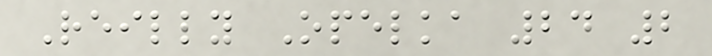Reilly Opelka 24 2
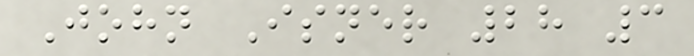John Isner 28 3
